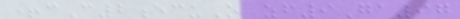+cC2ecuO zf9Ga97
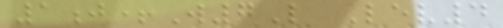1j+W7L Lev4
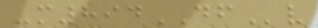-m894DFv
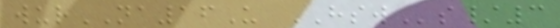wurNA16U HSWs/3
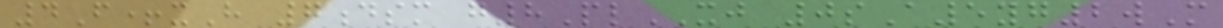4F+xH 7dsm g8PlXJ 0sA5yg2wM
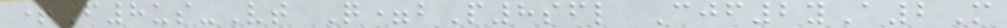+F8us-Vt Q=bP8sfl Cjf2yA2M
